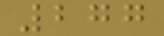277
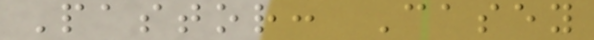Pastor: Casey
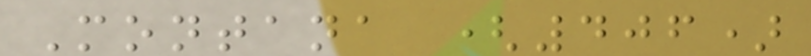Montana (406)
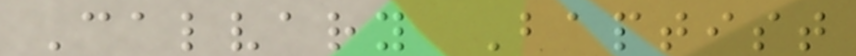Calvary Baptist
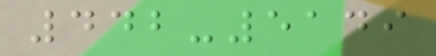442-5149
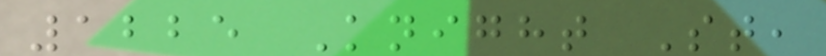1225 Knight St,
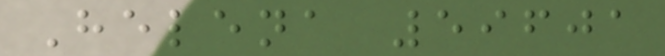Helena 59601
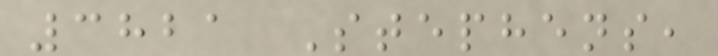3821 Stephens,
